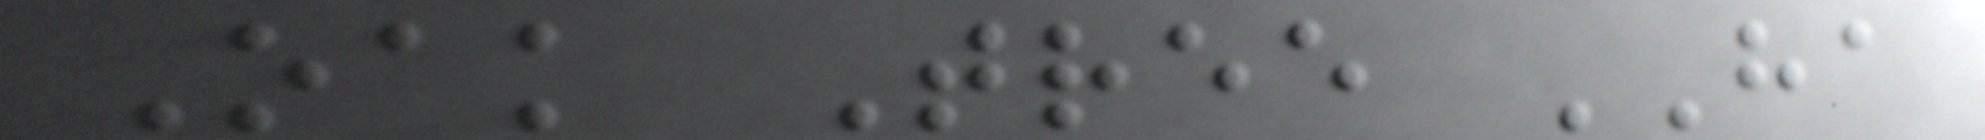Oak Tree HA
